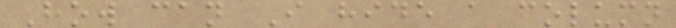How can I hide a column
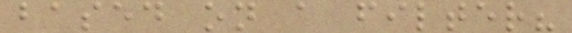based on a filter?
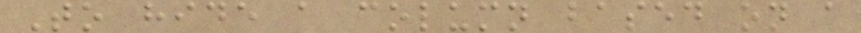To hide a column based on a
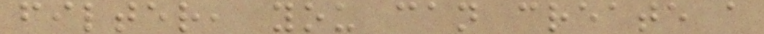filter, you can create a
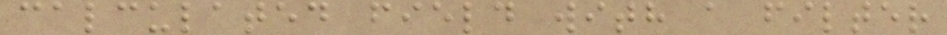calculated field with a filter
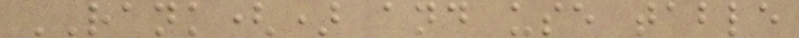RANK() and use table
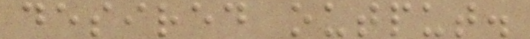desired output.
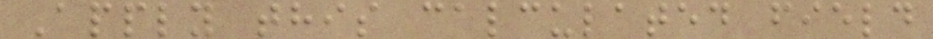Apply this calculated field
